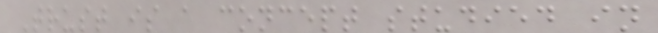Trust is a concept studied in
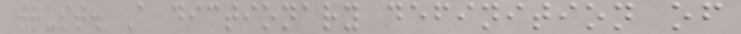trust. A dictionary definition of
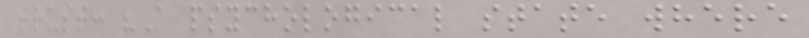trust: "A psychological state where
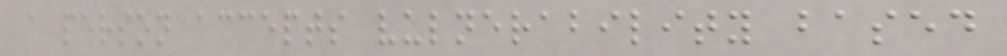a person accepts vulnerability based
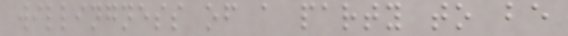willingness of a party to be
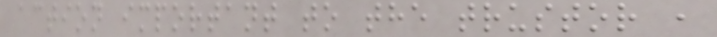action important to the trustor ,
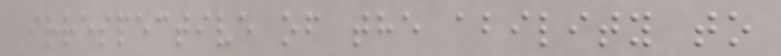irrespective of the ability to
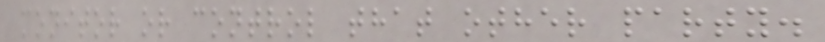monitor or control that other party.
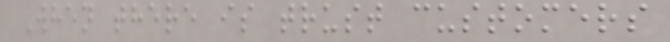When there is trust customers
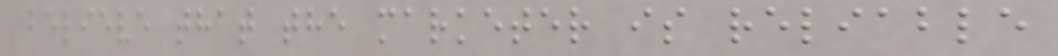believe that the marketer is reliable
